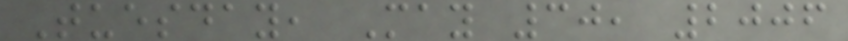Tuesday, May 30, 2006
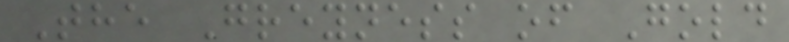The Greyness of Gold
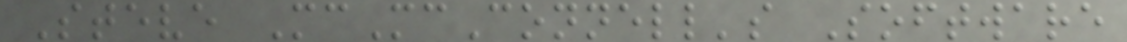Steve McMcConnell's Software
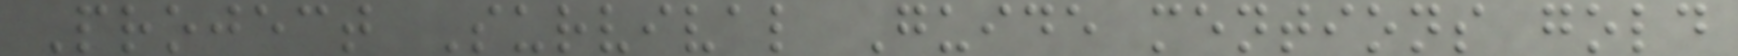Project Survival Guide mentions gold
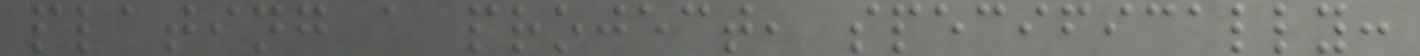plating a project, specifically:
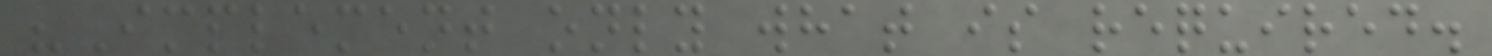"Implement only what is required.
